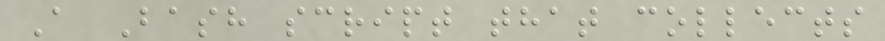A Bash script that collects
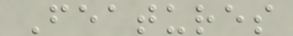Features
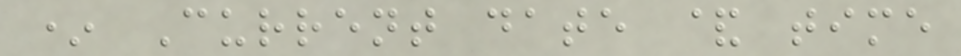* Current date & time
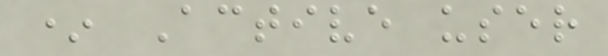* Active user
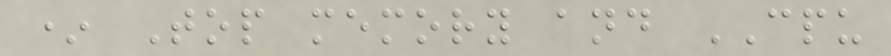* Top memory and CPU
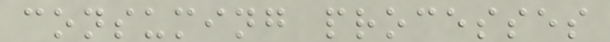consuming processes
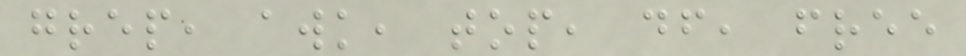grep, awk, top, df, free
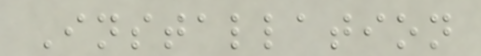Installation
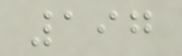197
